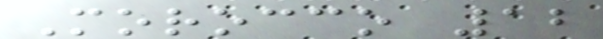Morocco 12
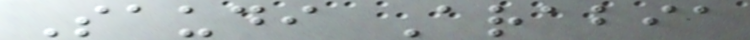Saudi Arabia
